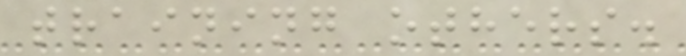training others.
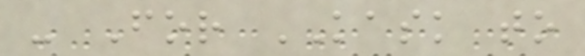- For KASK to
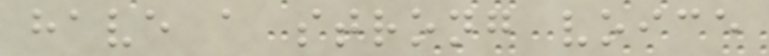have a strong voice
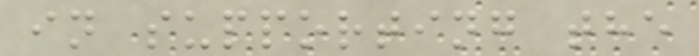in supporting the
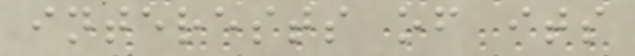interests of its
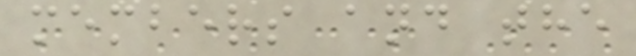members and the
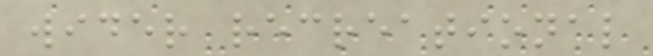wider recreational
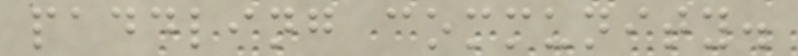paddling community.
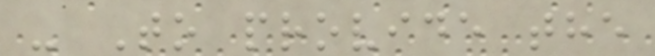- To provide the
